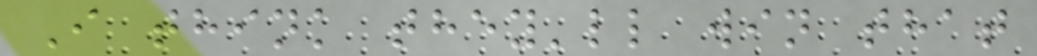I think they'll win that
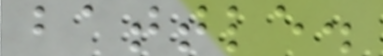battle.
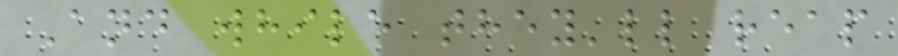And while they'll reap
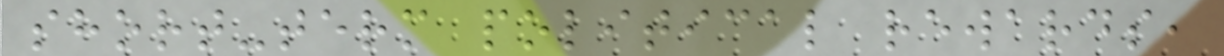short-term political rewards,
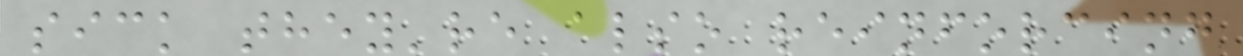sick they're also reinforcing
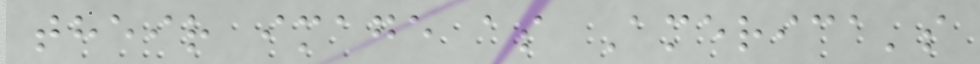their image as America's
